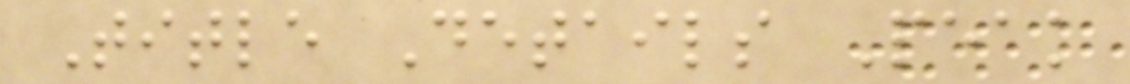Title Details Peak
